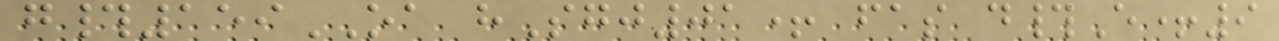g#159OA hSgj01+ fas d#E+9
